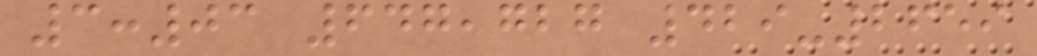3:03 647,727 429-2659
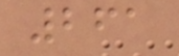261
